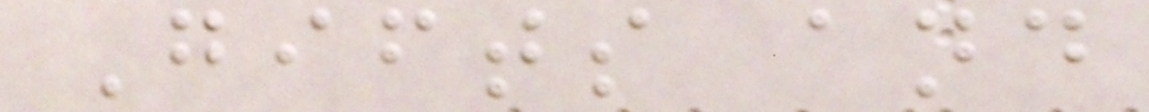Gifts and
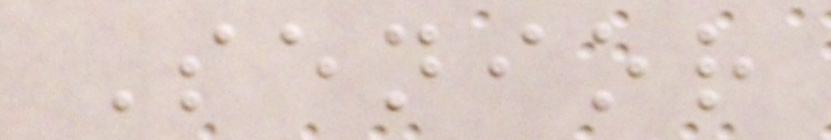Senior
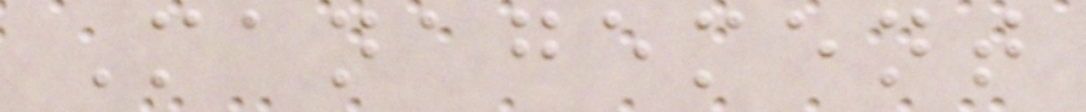Management
